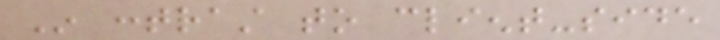In contrast to client-side
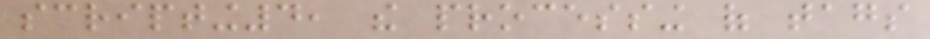scripting4, the processing of tags
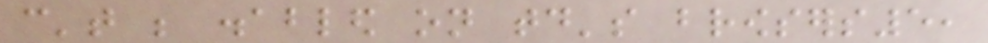can't be disabled on today's browsers5,
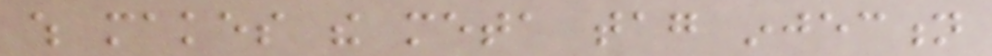which makes the meta tag injection
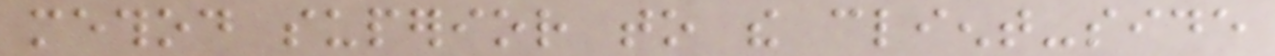method superior to the client-side
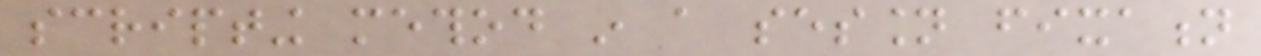scripting method in a session fixation
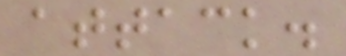attack.
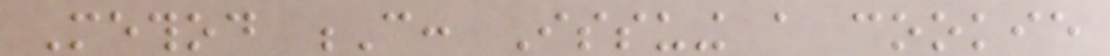Method C: Issuing a cookie
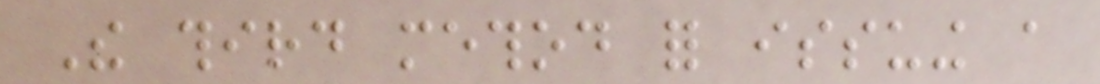The third method for issuing a
